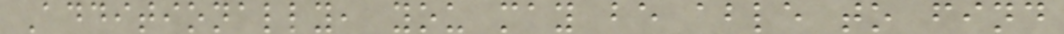Additionally, you may be able to find
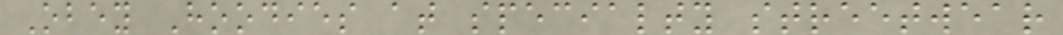Obey Hoodies at specialty streetwear
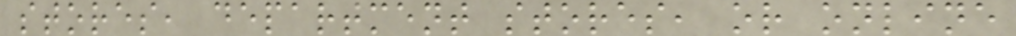stores, department stores, or online
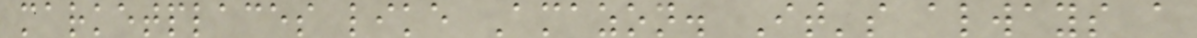marketplaces like Amazon. It's always a
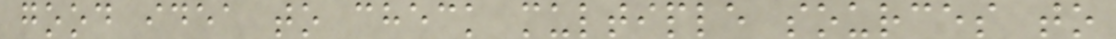good idea to check multiple sources to
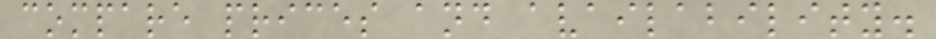compare prices and availability.
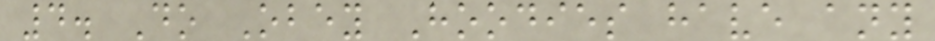4. Do Obey Hoodies have any
